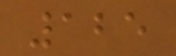125
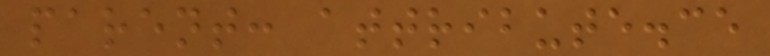parent: attribute.ce
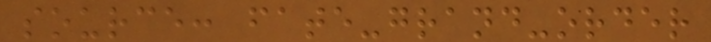source: fate-grand-order
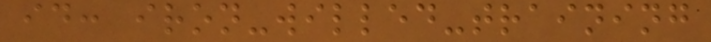id: iron-willed-training
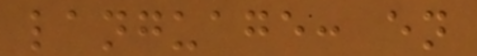language: en
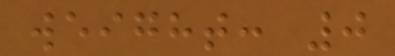weight: 0
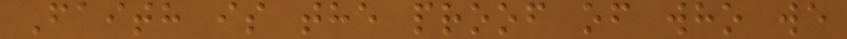Faith is the proof of who we
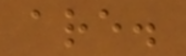are.
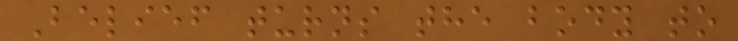Belief turns the body to
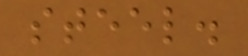steel.
